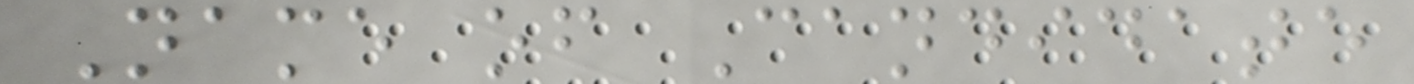Name of Candidate
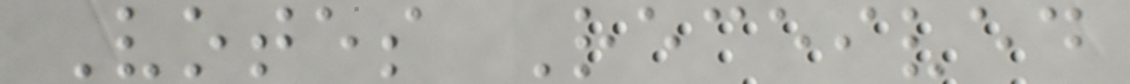Votes Received
